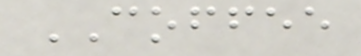COFFEE
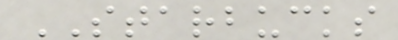STARBUCKS
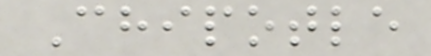Chipotle
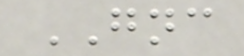GNC
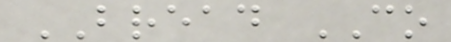BREAD CO
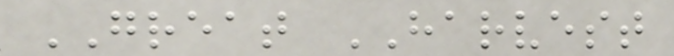GREAT HARVEST
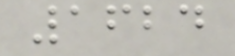1624
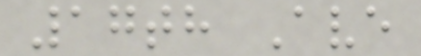17th Ave
